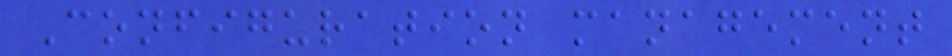Configuration management
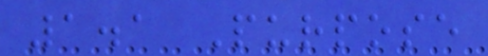1.1 Purpose
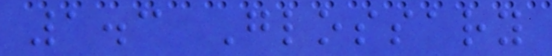1.3 Glossary
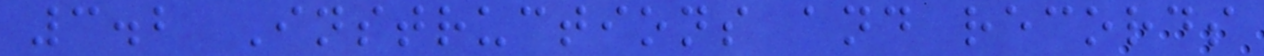3.2 Instructions and records
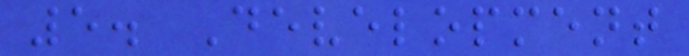5. Development
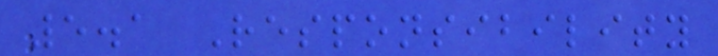5.1 Responsibility
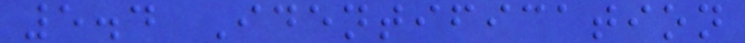5.4 Identification
